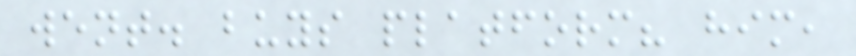went. buys platform? him,
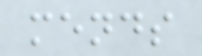mends
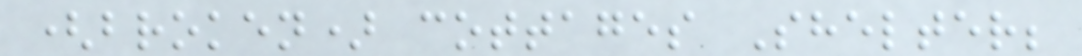(broken) cottages Shelter;
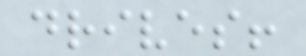drives!
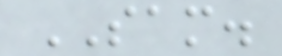SAM.
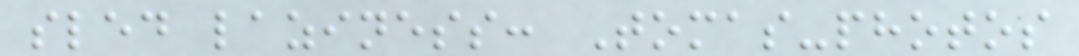sled laziness: Tomas-photos
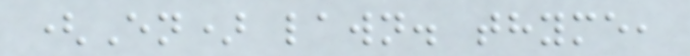(En) lawn. thyme,
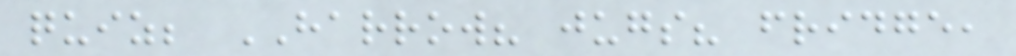quiz; HARROW? jugs? fridge,
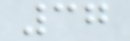37
